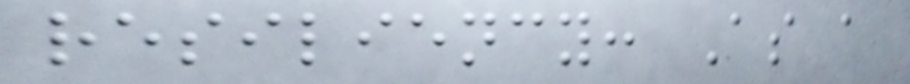resiliency: As a
